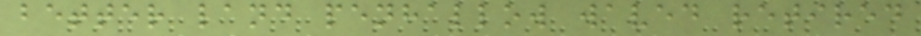better land penhallow waved retired
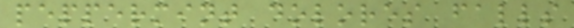peppermint dolores falls
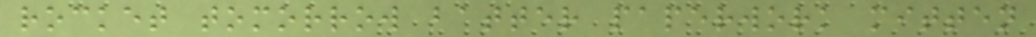rocket tomorrow batter paperwork mitten
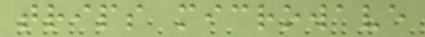trips microwave
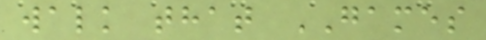walk that GAMES
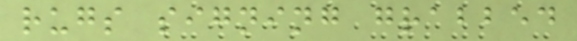rugs signing grabbed
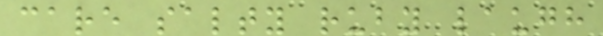care salty ruby laugh
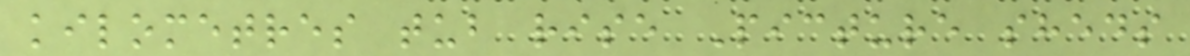kilometres tub rise Picture sheds
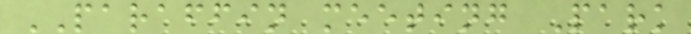PARAFFIN meeting Park
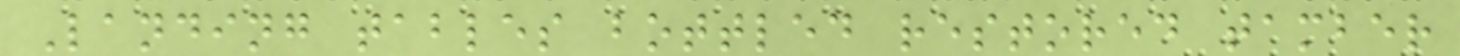Landing tables bottled restored tamber
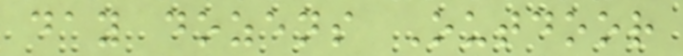day dozens Outdoor
